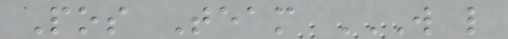Pos Team W L
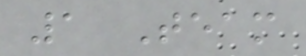1 Team
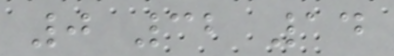0 32 14
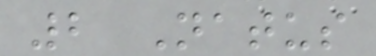2 Natus
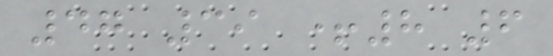47 39 +8 6
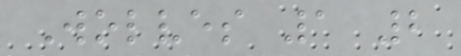Wolves 1 2
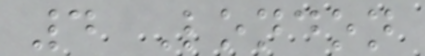4 London
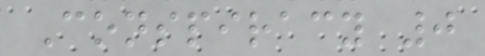Conspiracy 0
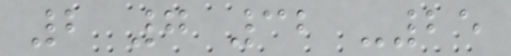2 7 32 -25
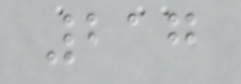217
